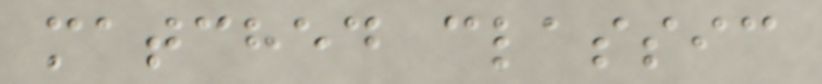matched classic
